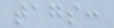tags:
